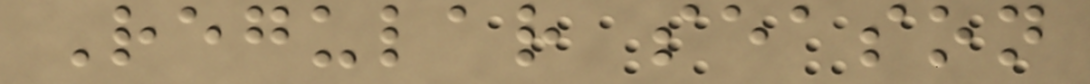Regular season
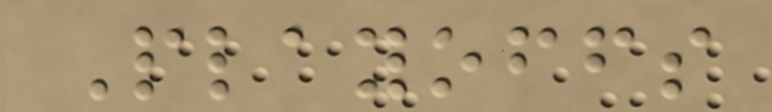Playoffs
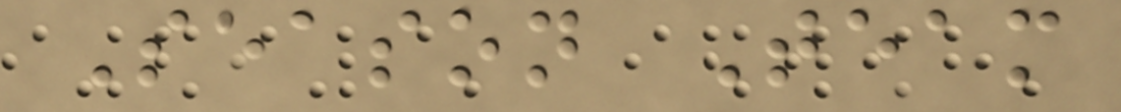Season Team
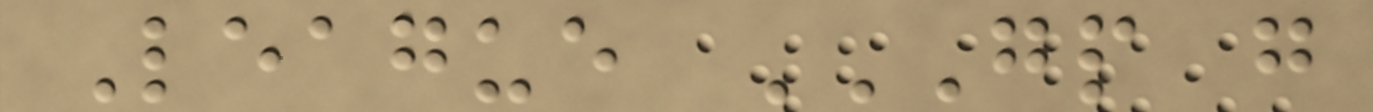League GP G
